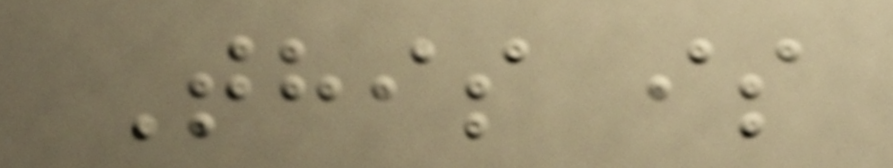This is
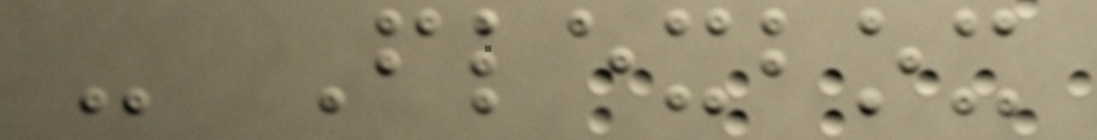- Flexbox
